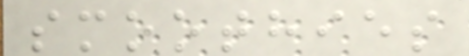smoothies
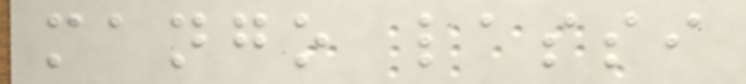mango lassi
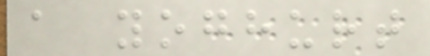a yoghurt
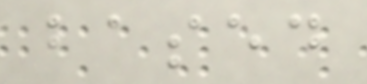based
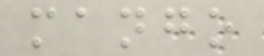mango
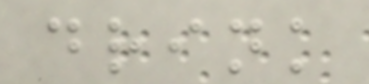drink
